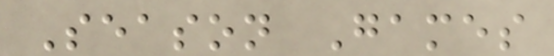Season Games
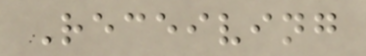Receiving
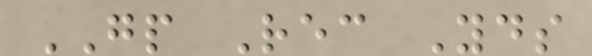GP Rec Yds
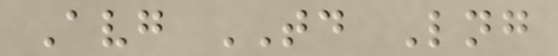Avg TD Lng
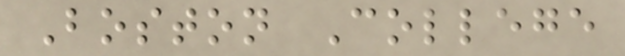Boston College
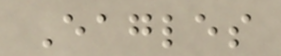Eagles
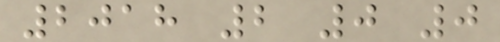2018 2 0 0
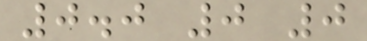0.0 0 0
